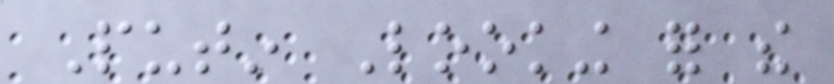Putin Looking for the
